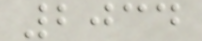2034
